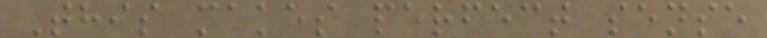This makes perfect sense
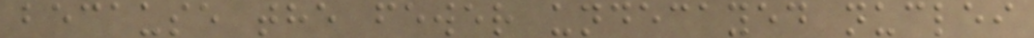because the fewer undecayed nuclei
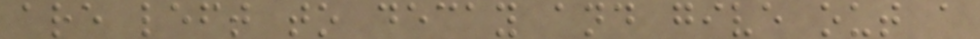are left to decay and give out a
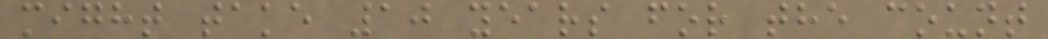might take 10 years for the count
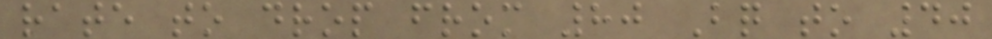rate to drop from 80 Bq to 40
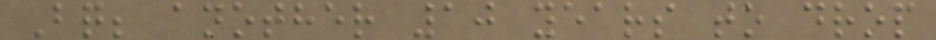Bq; another 10 years to drop
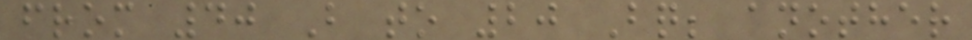from 40 B to 20 Bq; another
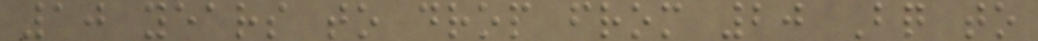10 years to drop from 20 Bq to
